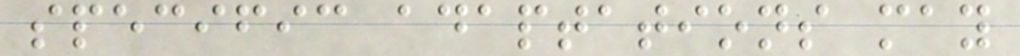specific adaptations may
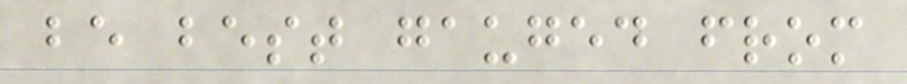be best gauged from
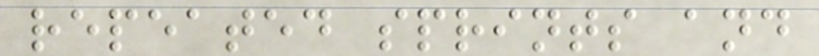repeated sprints and
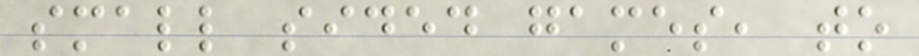small sided games, to
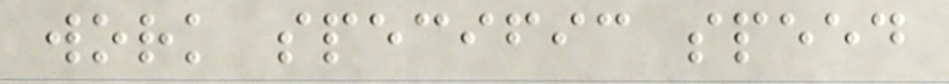work specific speed
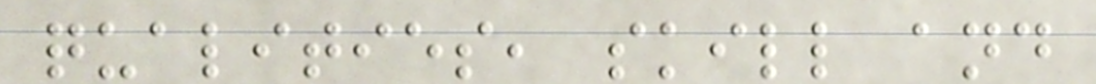qualities, skill and
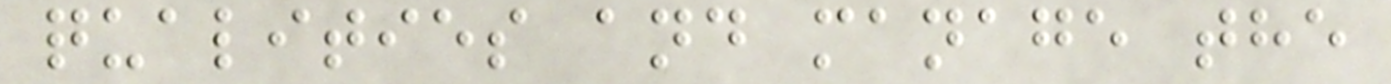qualities and manage the
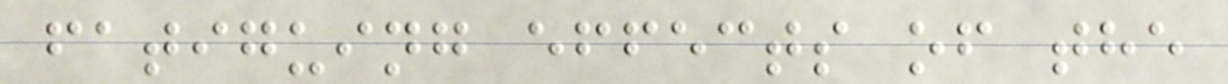fatiguing effects of the
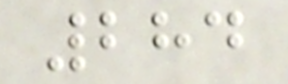284
